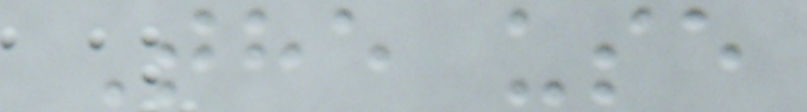The use
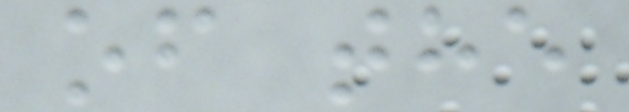of the
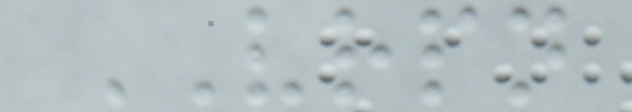VRPN
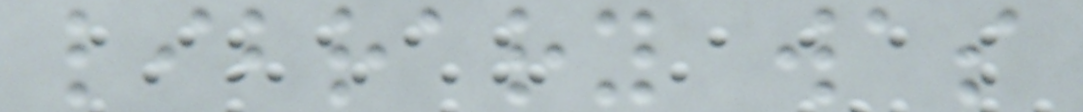library was
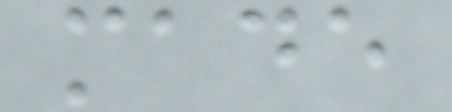made
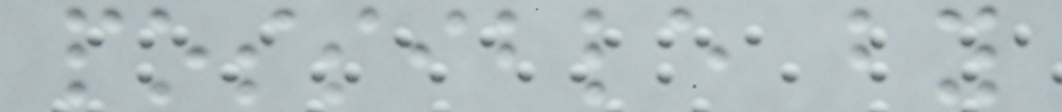possible by
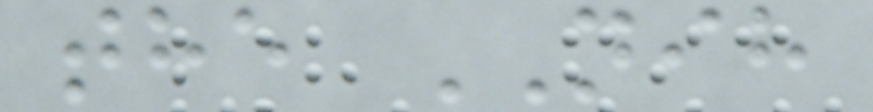the NIH
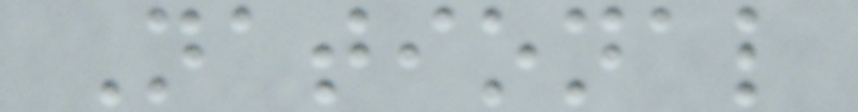National
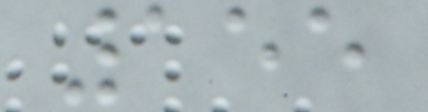155
